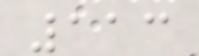113
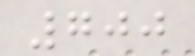700
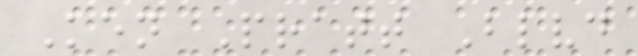Ken Pratt Blvd
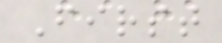First
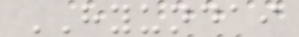HYUNDAI
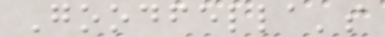Goodfella's
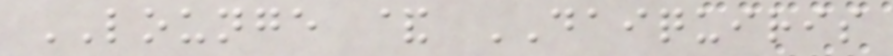LOUNGE & DAIQUIRIS
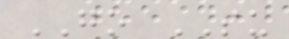GO SU
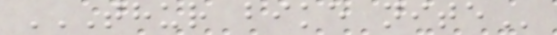THUR BIKE NITE
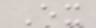Ex
